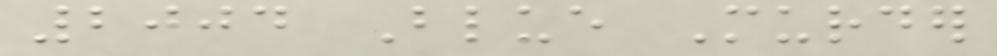2004 Blue Murder
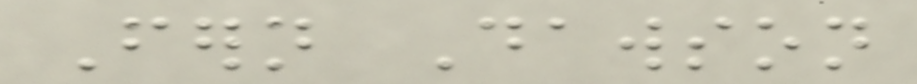Fern Dawson
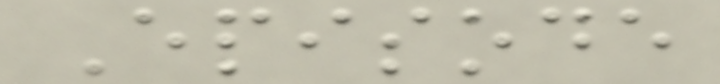Episode
